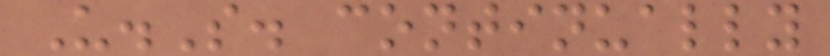U.S. continually
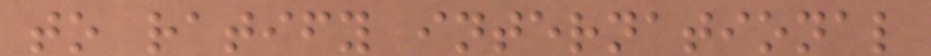to ratify international
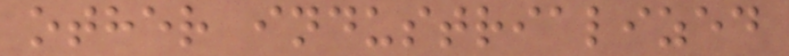other industrialized
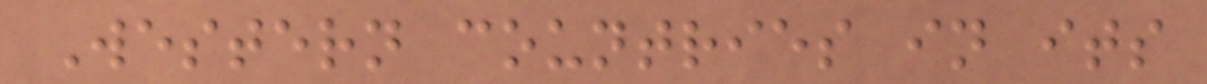Western countries in its
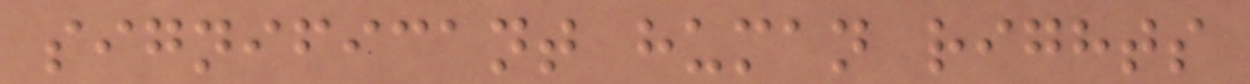significant human rights
